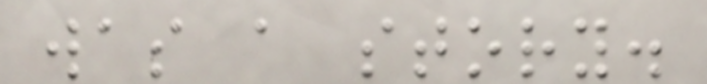was a story.
